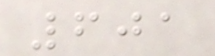601
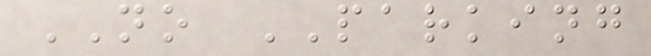NO PARKING
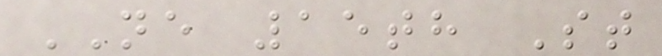NE 15th St
